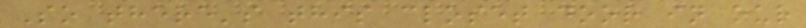So there's this closet door in our
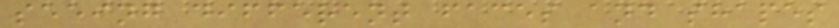seeing different faces and shapes
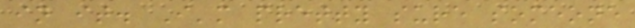in it. I'm pretty sure someone
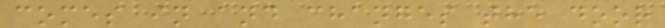comes in and changes the door
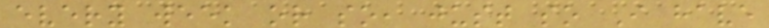every week or so, just so I have
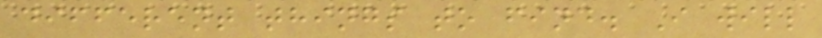different things to find. I will
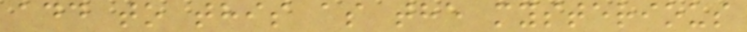add to this as the mysterious
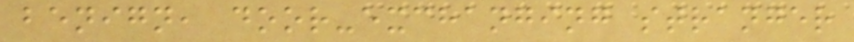benign, door-exchanging stranger
